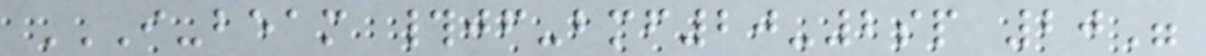I-BEAM #JF-BMF20-2SP 20"
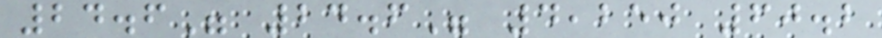24.6" 24.6" 4,250 60.2
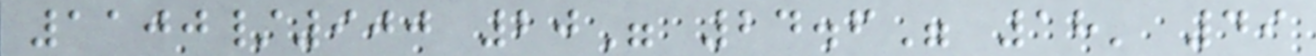1100/900 20" 24.6" 18' 49
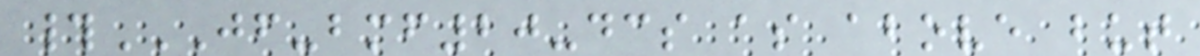#JF-BMF20-DCS AS ABOVE BUT
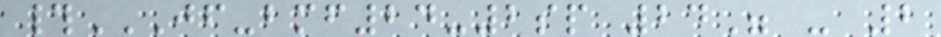#JF-BMF24-2SP 24" - 2
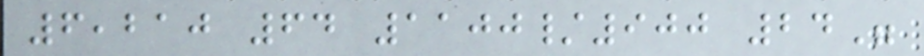6,210 64 1100/900 24"
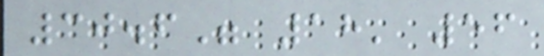30.6" 18' 56
